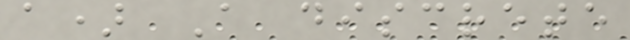a) A discrete
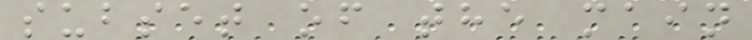subset of the main
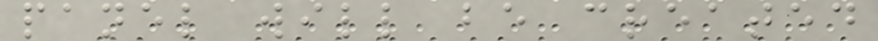panel will be created
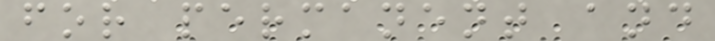for permanent and
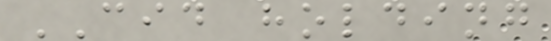CID holding
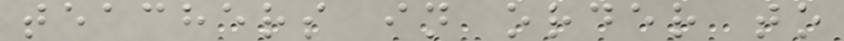teachers in order to
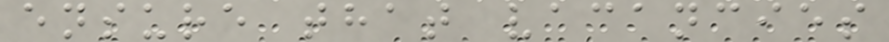ensure that vacancies
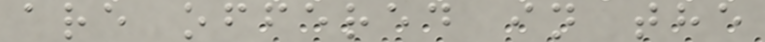are offered in the
